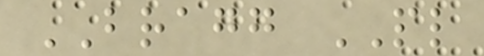BRAGG PL
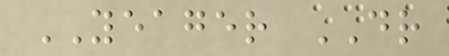YEAGER DR
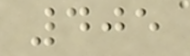405
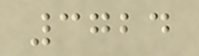3724
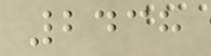2438
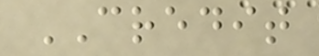CREDIT
